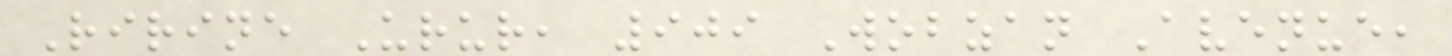Ririne Urur, 909 Wobzan Avenue,
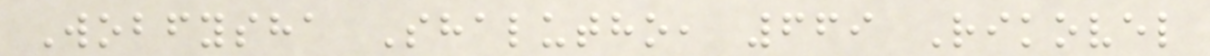Wobfysha Shalutho, 669 Rikovel
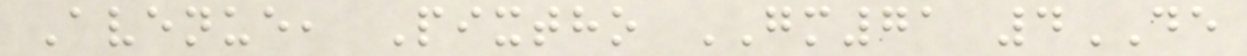Avenue, Pixtho GM71 4DE
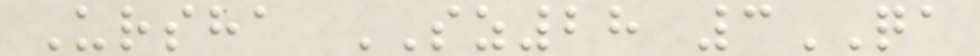Ursha SZ28 3QA
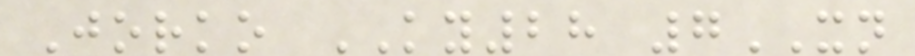Jorko KY28 7XN
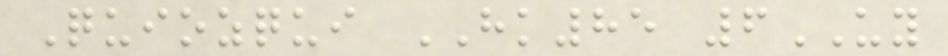Quiozqui HK85 6UY
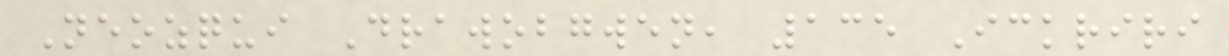Neozqui Drawobgwen, 135 Ickriri
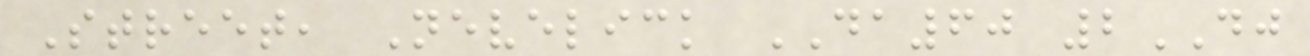Street, Nevelick DA60 2DJ
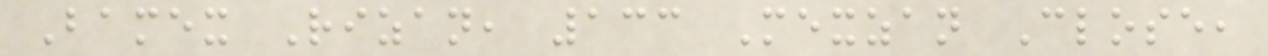Bamex Rizan, 133 Mexzan Close,
